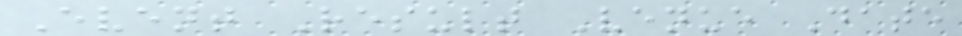Event Result Venue Date
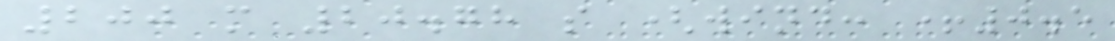200 m 20.78 s (wind: +0.5
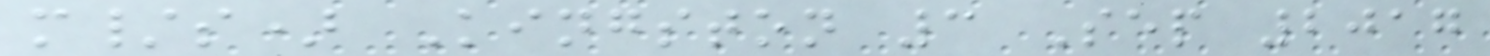m/s) Kingston 3 Sep 2017
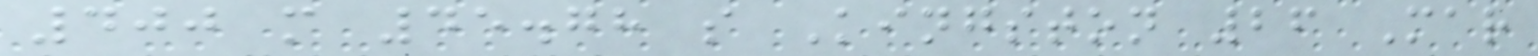400 m 45.78 s Kingston 26 Mar
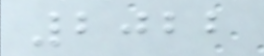2022
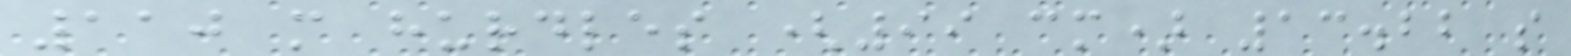110 m hurdles (99 cm) 13.22 s
